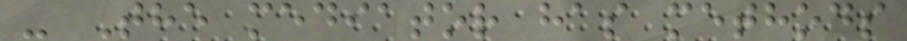- The mediator has methods
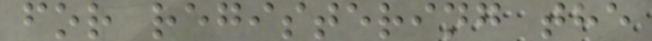for registering the
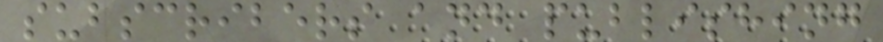subscribers and publishing
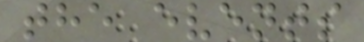the events
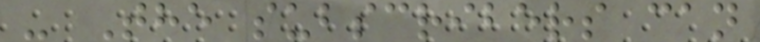- The subscribers can
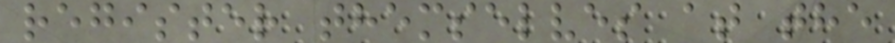register themselves at the
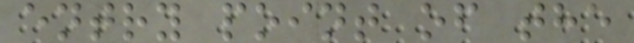entry point of the
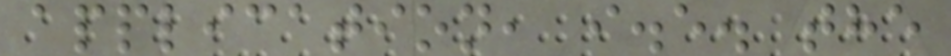application, i.e. the
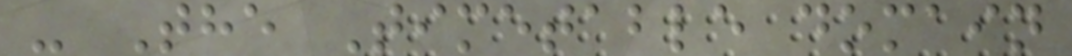- The Timetable domain
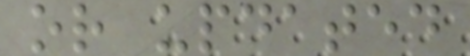or updated
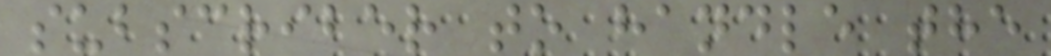subscriber to handle the
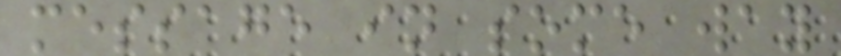message in some way
